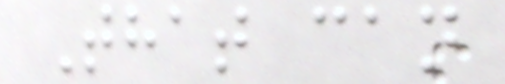That can
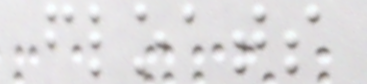floats
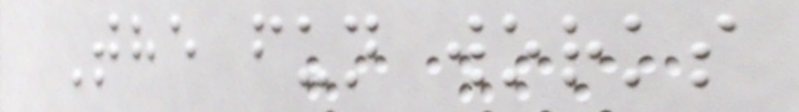The fun works
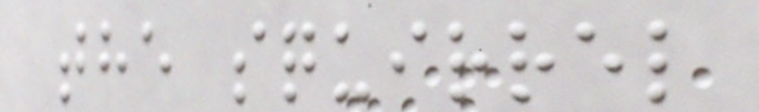the squirrel
